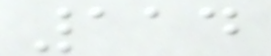114
